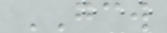GCW
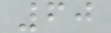60
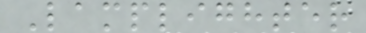Lamplighter
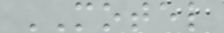MOTEL
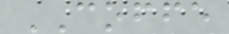COFFE
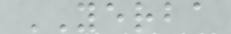YERBA
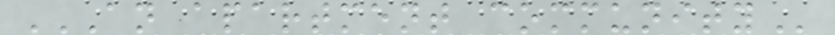AN APARTMENT COMMUNITY
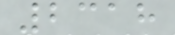2318
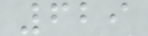629
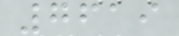7619
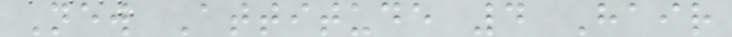New Attitude 4 Hair
